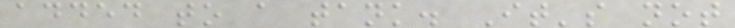added to a tank. It's not
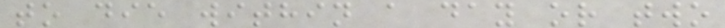to die within a day or two
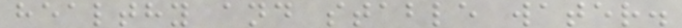healthy and stable water.
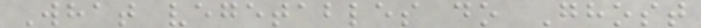What vegetables do Ghost
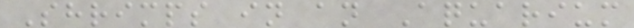Shrimps in an Aquarium
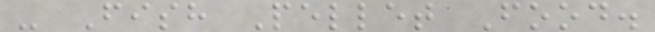- Fish Pellet Food.
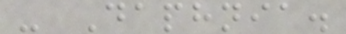- Daphnia.
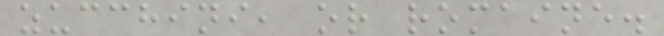zucchini, or romaine.
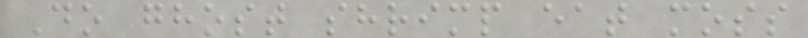Do ghost shrimp eat moss
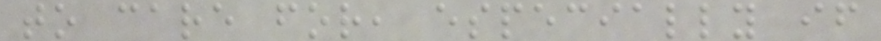to care for, especially if
